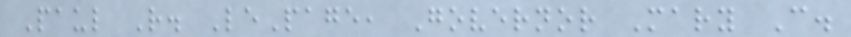Paul R. LePage, Governor Mary C.
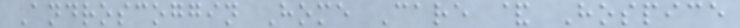Androscoggin Home Care & Hospice
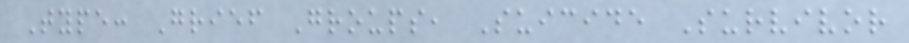Type: Grief Groups, Suicide Survivor
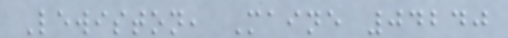Lewiston, Maine 04240
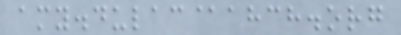amy.dulac@ahch.org
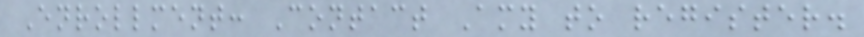Enrollment: Contact Amy to register.
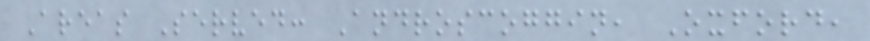Areas Served: Androscoggin, Oxford,
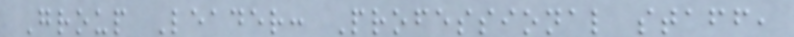Group Leader: Professional staff,
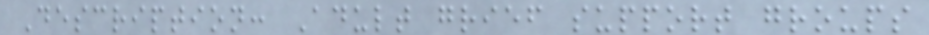Description: Adult grief support groups
